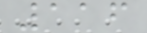116
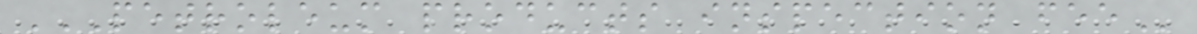PETROLEUM PRODUCTS INSPECTION FEE
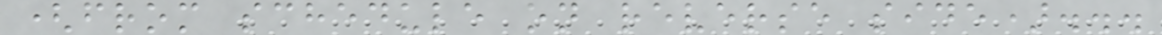(from schedule on reverse side)...
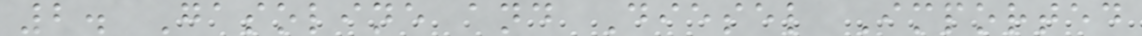2. Gasoline and Diesel Imported
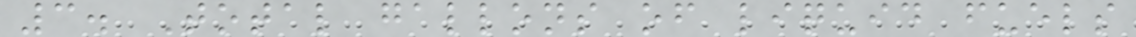3. Total gallons of liquid fuels
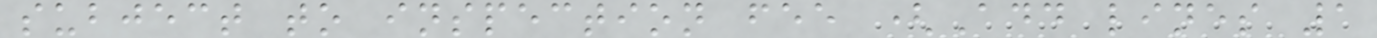subject to inspection fee (Add lines 1
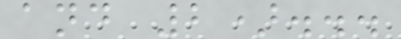and 2)...
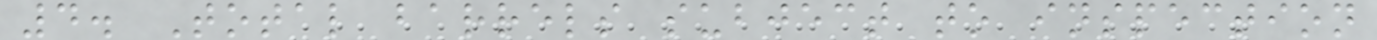4. Total barrels subject to inspection
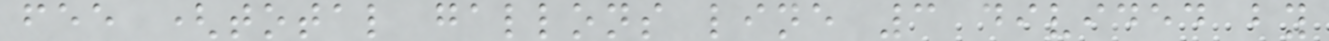fee (total gallons line 3 divided by
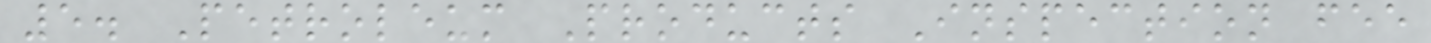5. Petroleum Products Inspection fee
